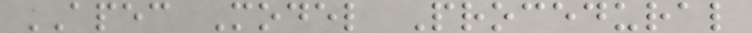APEC Model Procedural
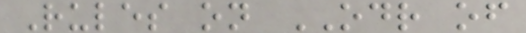Rules on ODR of
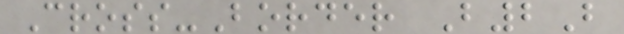Cross-Border B2B
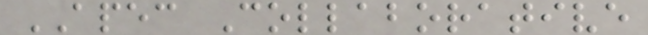APEC Collaborative
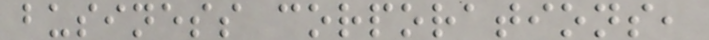business corporations,
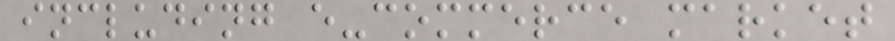including e-commerce market
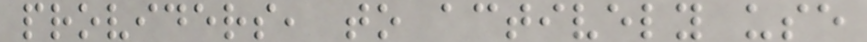providers, to actively use
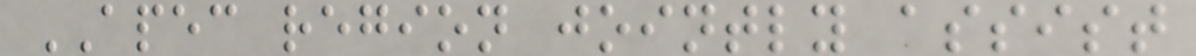APEC region jointly assist
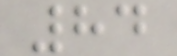84
